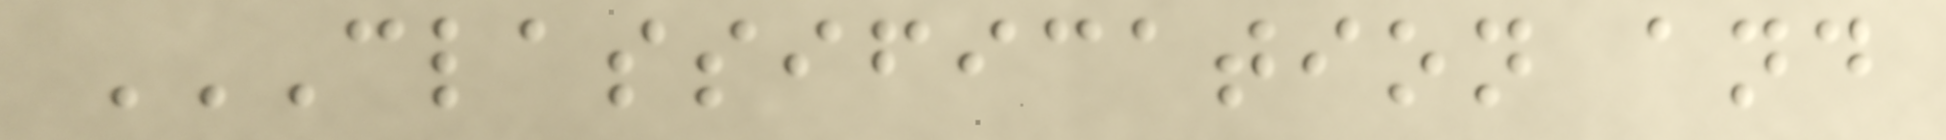CLASSIFICATION AND
